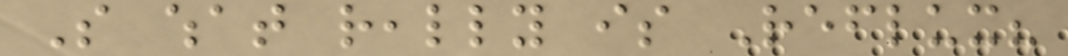So what really is Reflux?
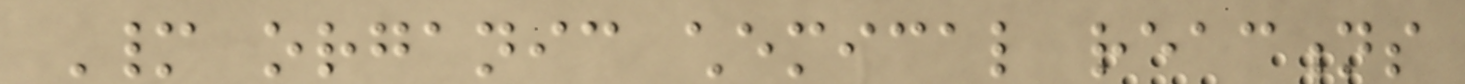Many organic chemical reactions
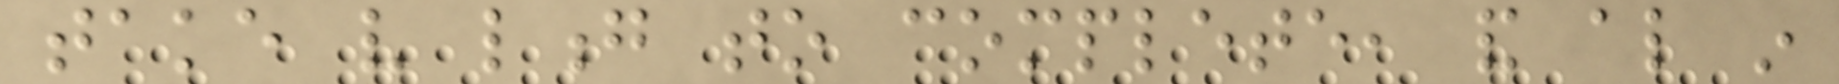take very long to complete, and also in
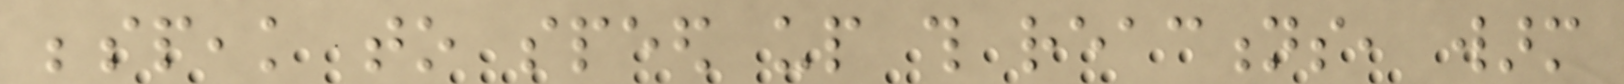bespeak to speed up this reactions, warm
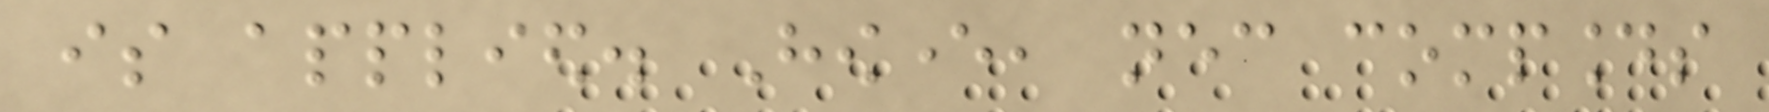is applied. However, necessary compounds
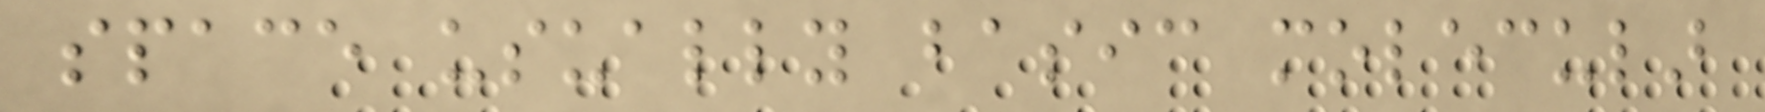space usually basic molecular
